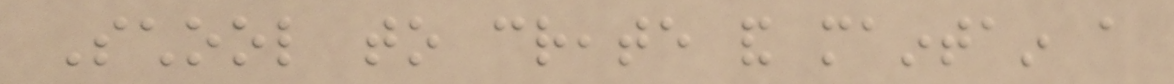School to create and maintain a
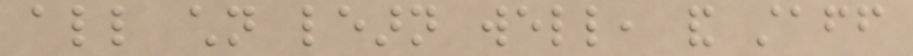all children learn well, and staff
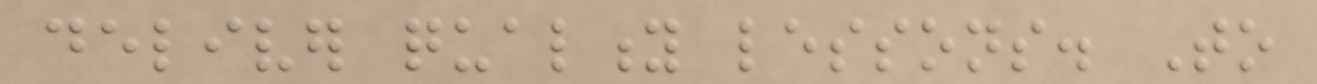deliver quality lessons. To
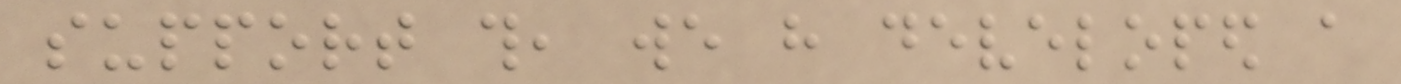support this, we have developed a
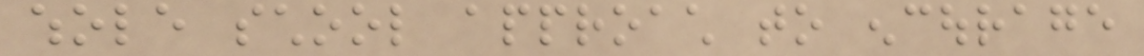whole school approach to encourage
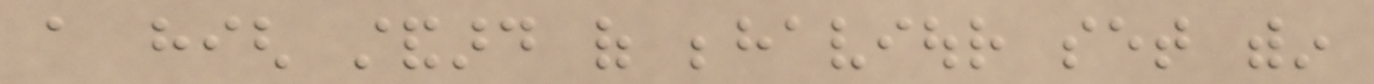a high standard of behaviour set within
